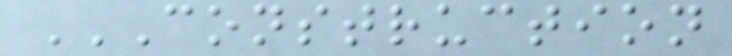CONSTRUCTION
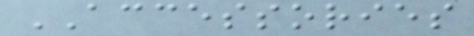ACCESSORIES
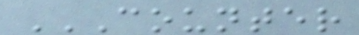COUNTER
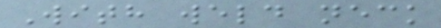With weld neck
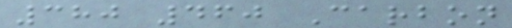380 460 Carbon
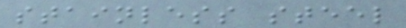stainless steel
